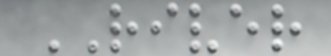RIVER
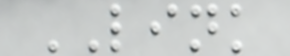LINK
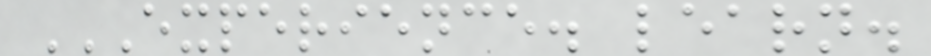EXPERIENCE. LEARN.
